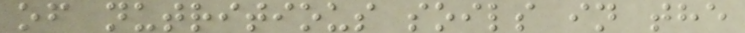of nutritious soils in the
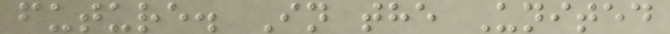future. In the United
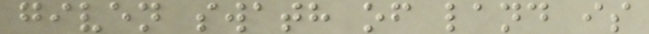given swath of land is
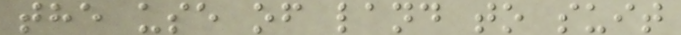the use of land to suit
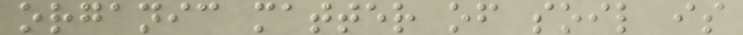organic matter of soil is
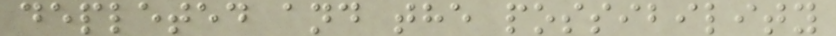depleted and the possibility
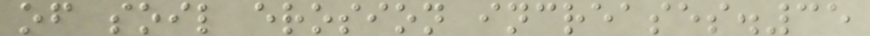of soil erosion increases.35
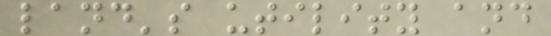land's utility and
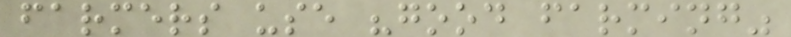farmers use "good farming"
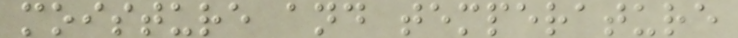moisture and temperature
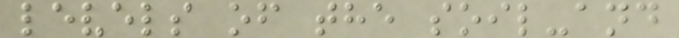levels of the soil-and
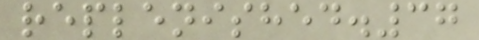replenished.37
